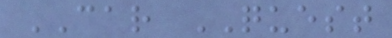CAR QUEST
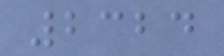2324
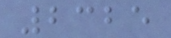2325
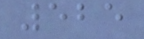525
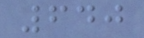640
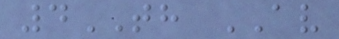4TH AV
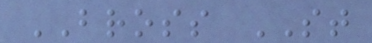BROSS ST
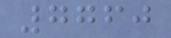7760
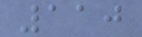110
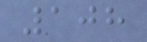108
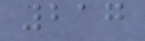217
